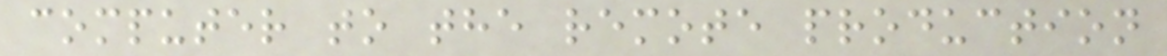computer to the remote production
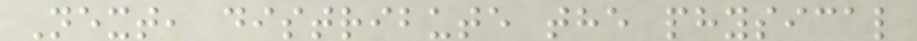Next, distribute the physical
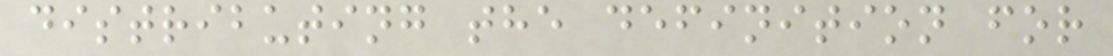distributing the definition for
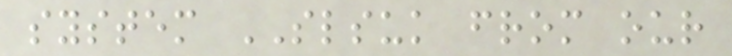system SLSUK from our
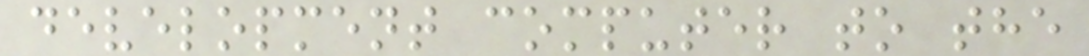development computer to the
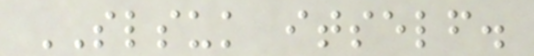SLSUK itself.
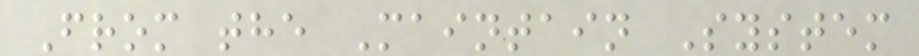From the Maintain System
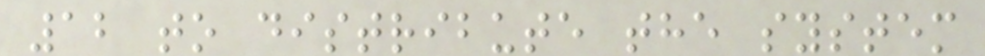12 to distribute the system
